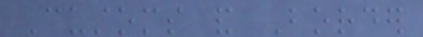Customs and Border
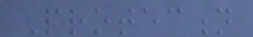Protection
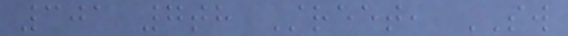301 7th Street, SW
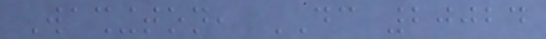Washington, DC 20024
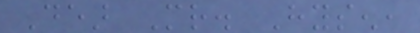Dear Mr. Hysen,
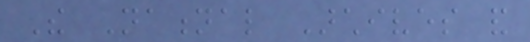The National Archives and
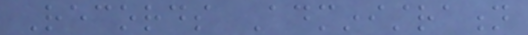Records Administration
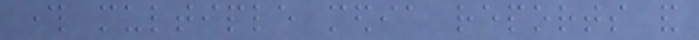through multiple media reports and
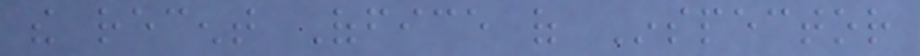the recent Office of Inspector
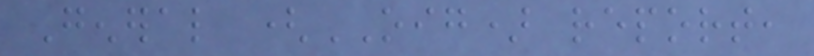General (OIG) report,
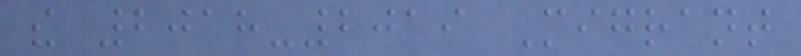the 2018-2019 Migrant
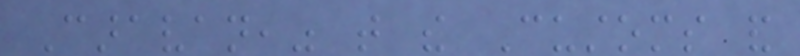Caravan," that the Customs and
